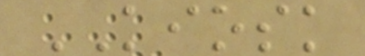KIOSK
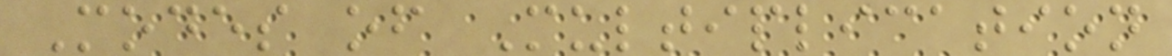Modes of Multiplication
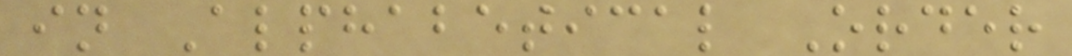in Alphabetical Order
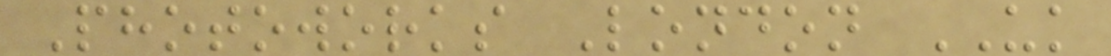Photoworks London UK
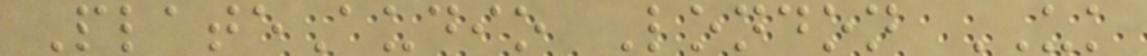PlateAudio London UK
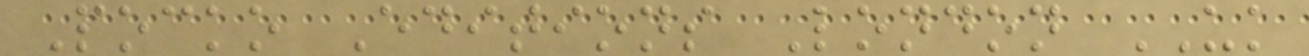Pocko Editions London UK
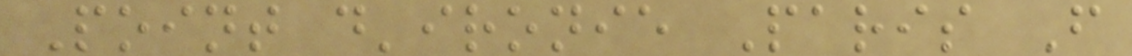Point d'ironie Paris F
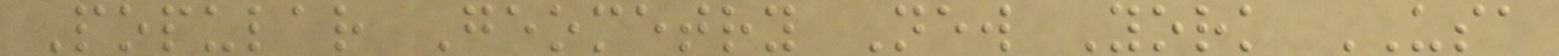Popular Geometry New York USA
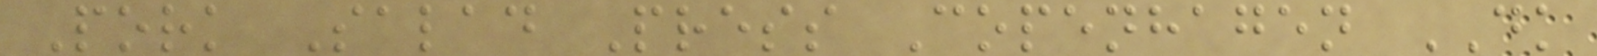Pork Salad Press Copenhagen DK
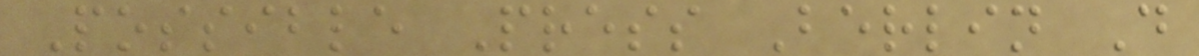Possible Press Berlin D
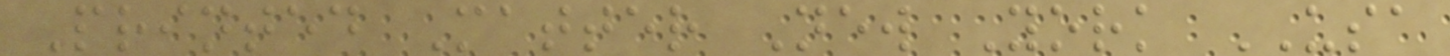Printed Matter New York USA
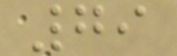79
